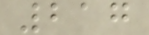217
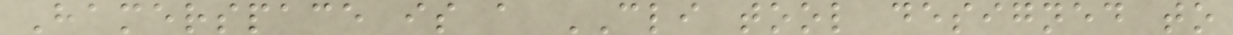Hamerspace is a CLI tool designed to
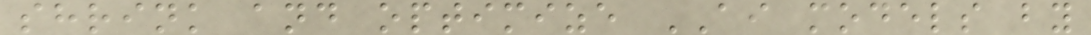shrink and optimize AI models by
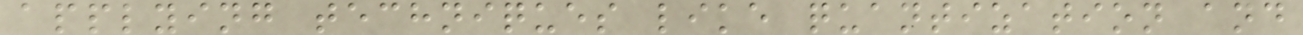applying techniques like quantization and
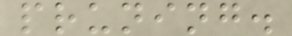pruning.
